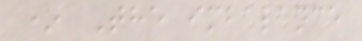* The imbalance
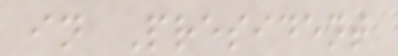in President
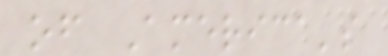of America's
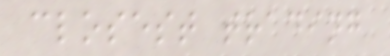closest trading
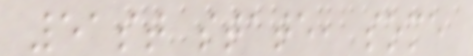51st state, some
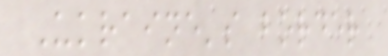Ukraine's border
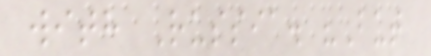with Russia. "But
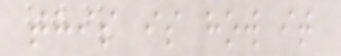this is how it
